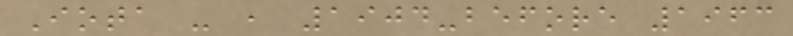Iota - , 1904-before 1963
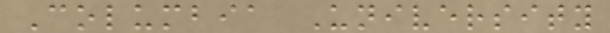Columbia University
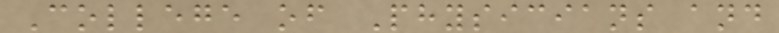College of Physicians and
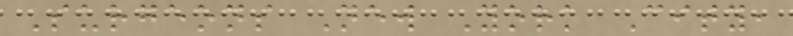Surgeons New York City,
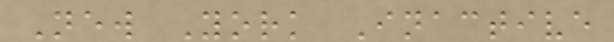New York Inactive
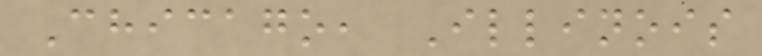Chicago, Illinois
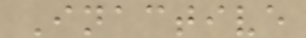Inactive
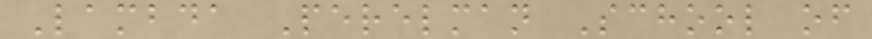Lambda Perelman School of
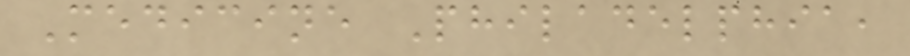Medicine Philadelphia,
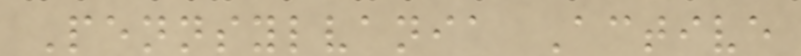Pennsylvania Active
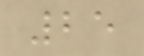25
